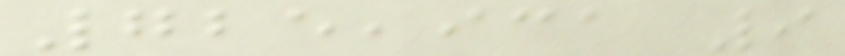725,931 9
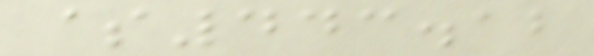$443.12
